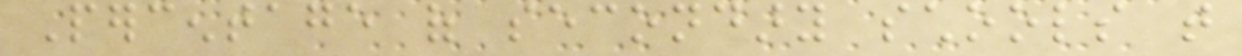Percentage of secondary schools that
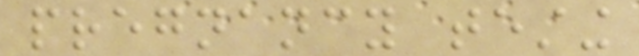pregnancy testing
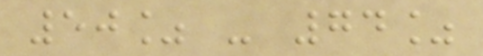50% - 74%
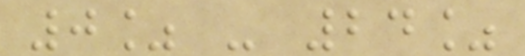0% - 24%
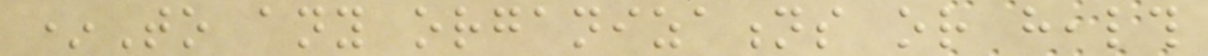*To any organizations or health
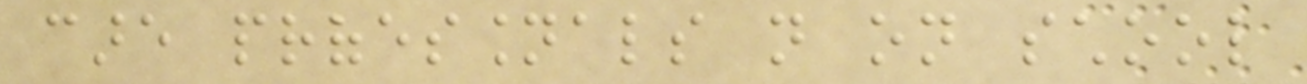care professionals not on school
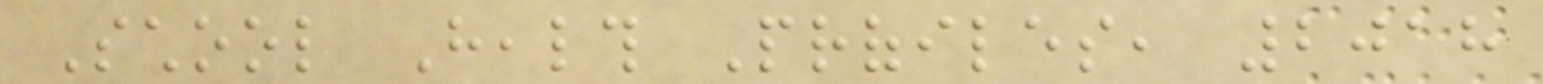School Health Profiles, 2018
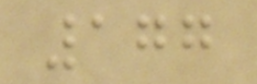177
